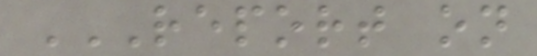REPORT ON
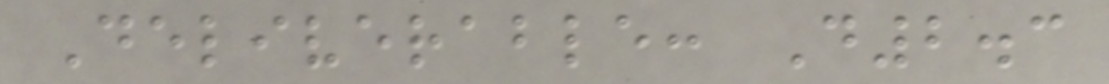Deliverable: D2.3
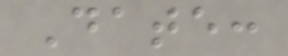Date:
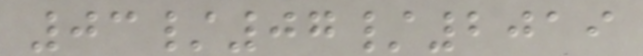03/07/2019
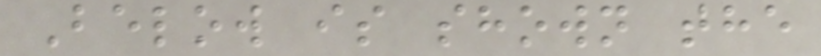Below is shown the
